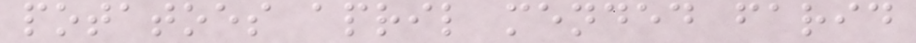potatoes april mended farid
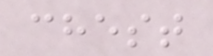chest
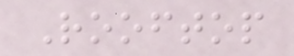Rooftop
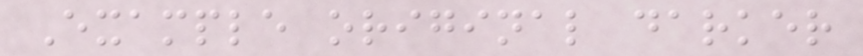Example original darker
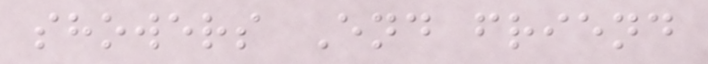showers End friend
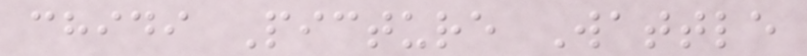chidi Picture Wattle
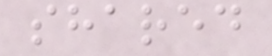shared
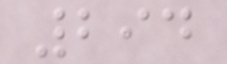294
